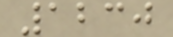1230
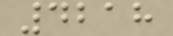4218
